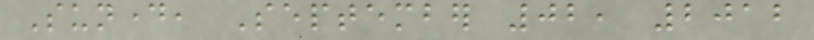Sunday, September 02, 2012
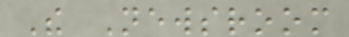The Newsroom
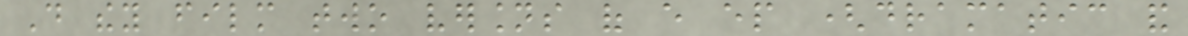Do they film two versions of every ep (dramatic and
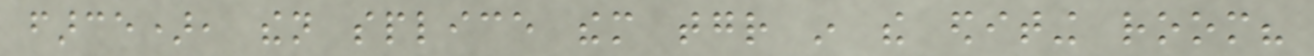farce), then splice them together in the editing room?
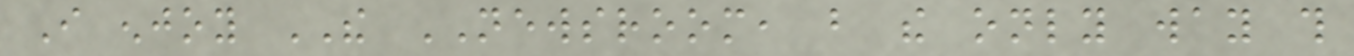I enjoy THE NEWSROOM, but the only way this
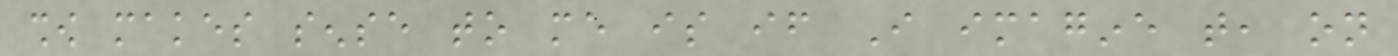show makes sense to me is if I imagine that, on
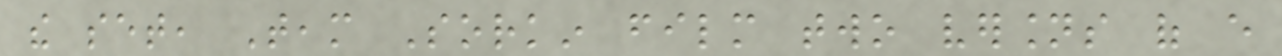the set, Team Sorkin film two versions of every
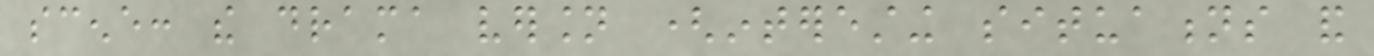scene: the drama version (interesting situations and
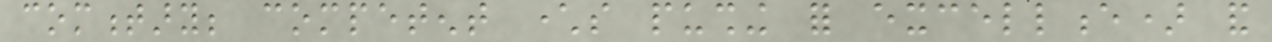commentary; competent characters pushing for excellence) and
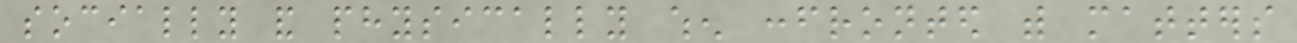socially and physically when confronted with matters
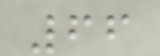66
